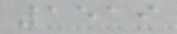1519
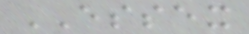ESSEX
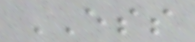ESS
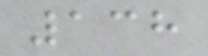138
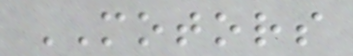MOTORS
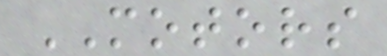MOTORS
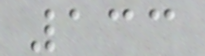133
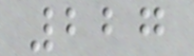227
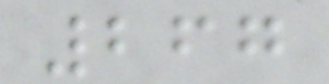267
